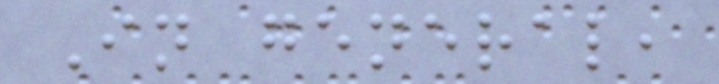In general,
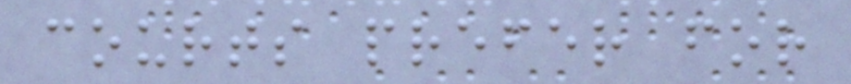courts prefer for
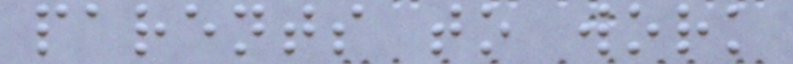parents to work
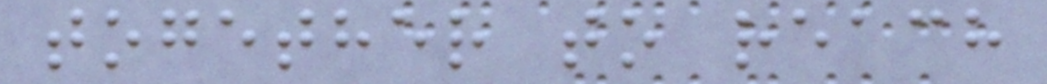together to reach
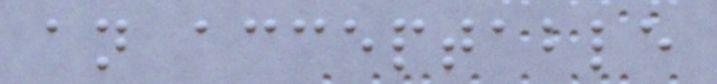an acceptable
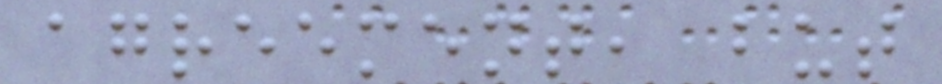agreement, but
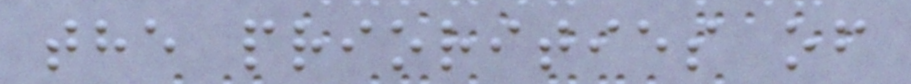the priorities of
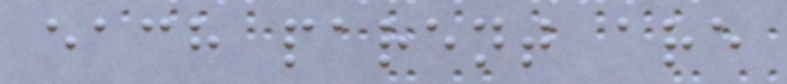each parent are
